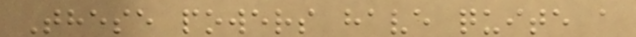These powers have quite a
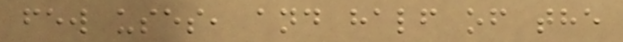few uses, and half of the
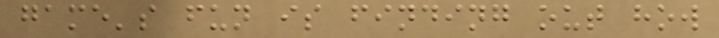game's fun is finding out how
